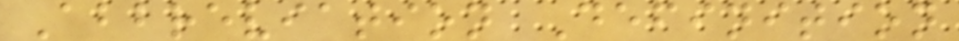Abbreviation Definition
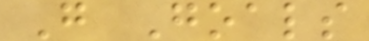G Goals
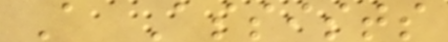A Assists
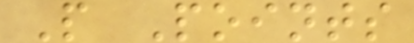P Points
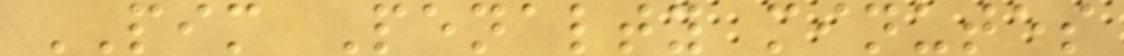PIM Penalty minutes
